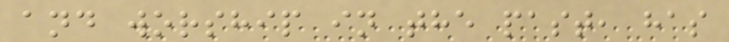and worship in the past, has
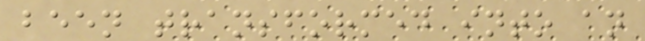been transformed into an
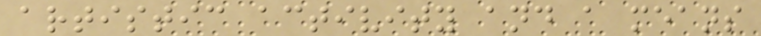artistic activity and a means
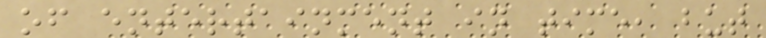of entertainment in time, but
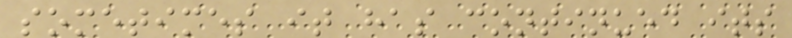sometimes it has continued its
